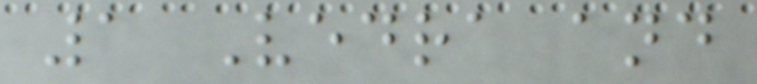1 Vedra and
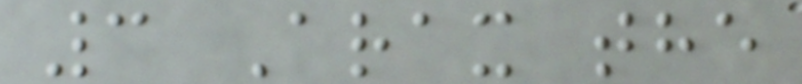3 Arax the
